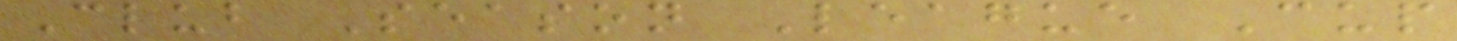Club Season League Cup
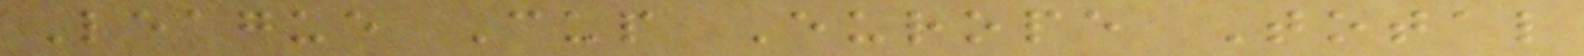League Cup Europe Total
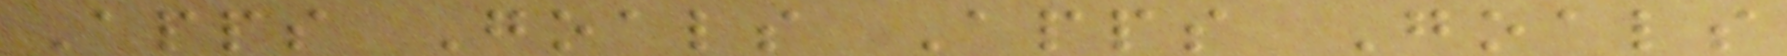Apps Goals Apps Goals
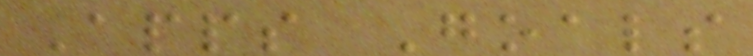Apps Goals
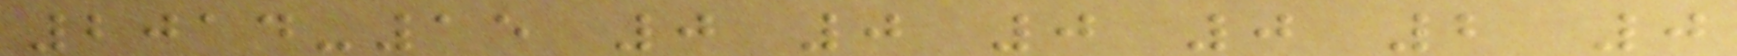2014-15 0 0 0 0 2 0
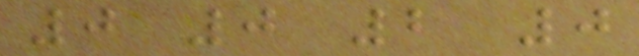0 0 2 0
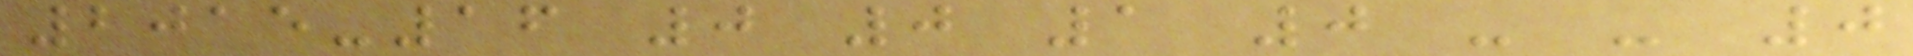2015-16 0 0 1 0 - - 0
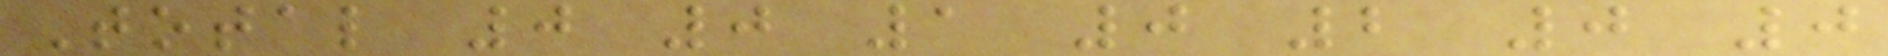Total 0 0 1 0 2 0 0
